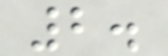2.
